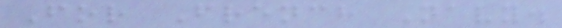For French Navy.
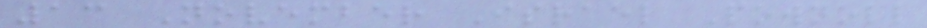13 November Israel Pownoll
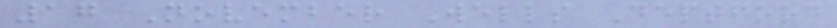17 November Wells Deptford
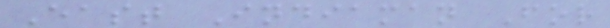East Indiaman For
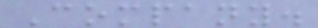Company.
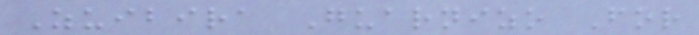Zuibira Guarnizo For
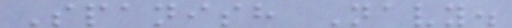Spanish Navy.
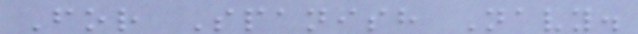For Spanish Navy.
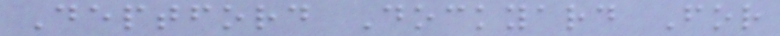Deptford Dockyard For
